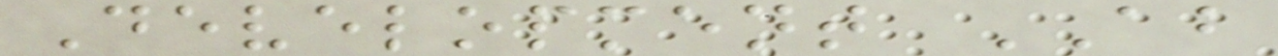Development AB
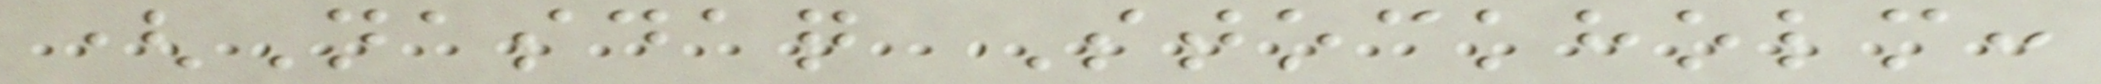(Nasdaq Stockholm:
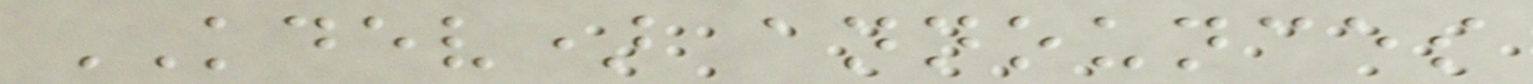KDEV) announces
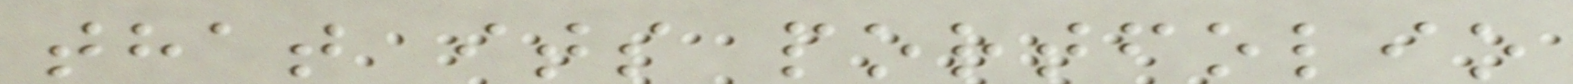that its portfolio
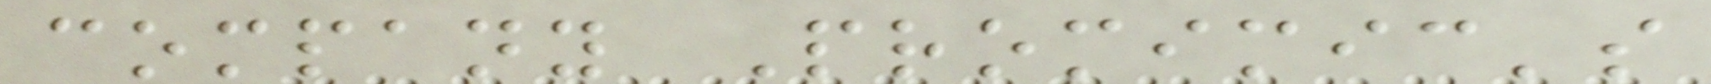company Promimic's
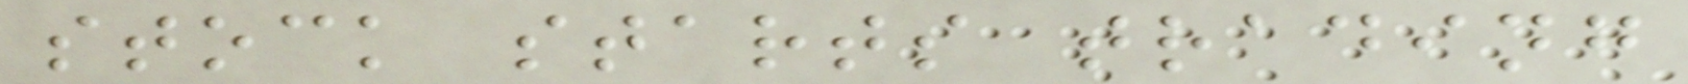stock starts trading
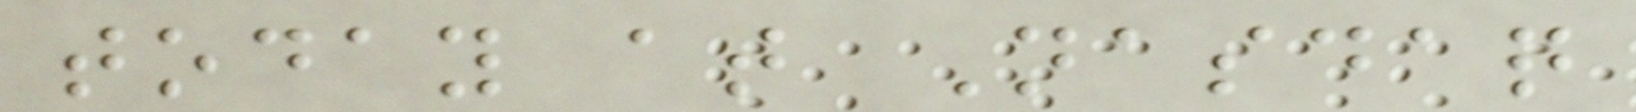today at Nasdaq
